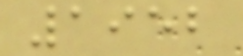1952
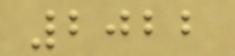2022
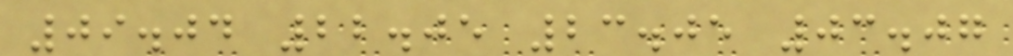09.04 22.05 23.05 03.07
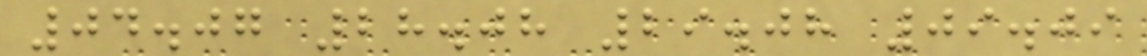04.07 28.08 29.08 09.09
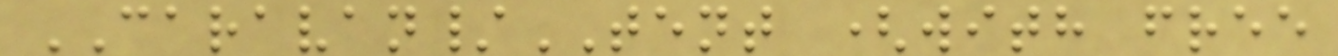CARAVAN/TENT (with free
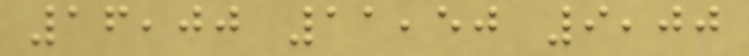16,00 11,50 9,00
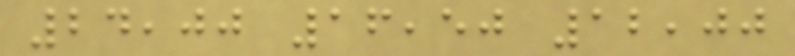24,00 16,50 12,00
